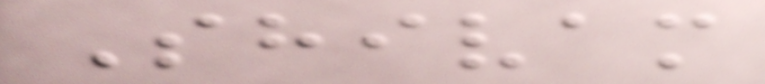Shivam
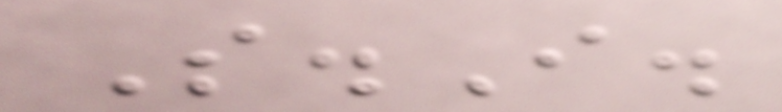S.I.
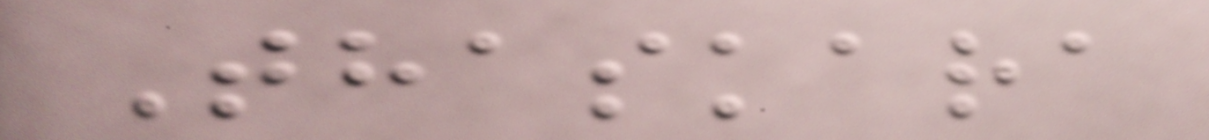Thaskara
